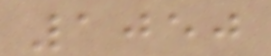1050
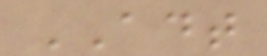ADT
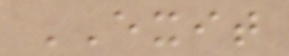EXIT
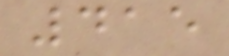415
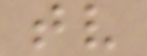tv
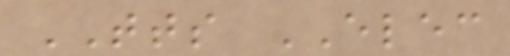TTS ELEC
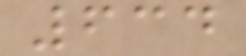634
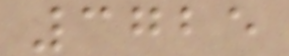3725
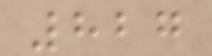827
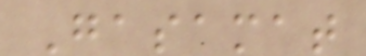Gasamat
